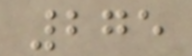275
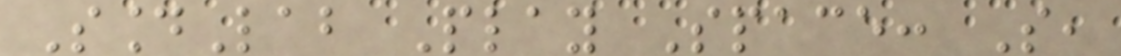SoundLab Play Space: So,
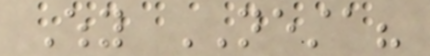Why NESTA?
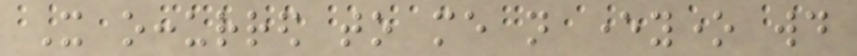It occurred to me not everyone would
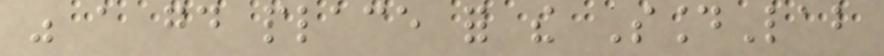was a good place for the SoundLab
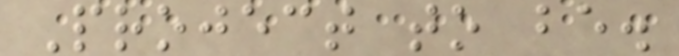Project to be.
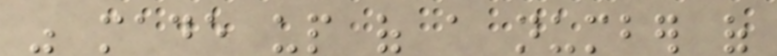was made up of a number of
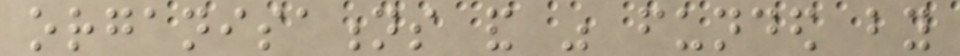organisations and was funded by
